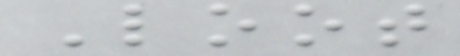Loot
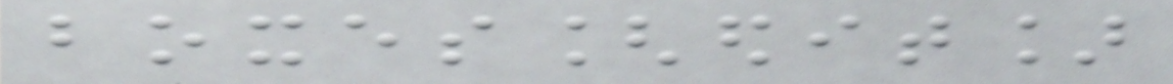boxes[edit]
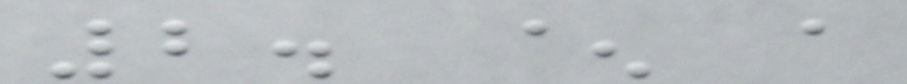2. ^ a
